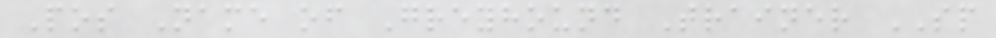Pos Name of Greyhound Trainer SP
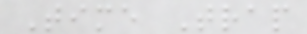Time Trap
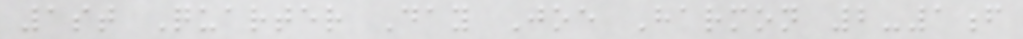1st Quarter Day Joe Harmon 2-1f
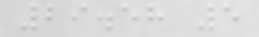29.58 5
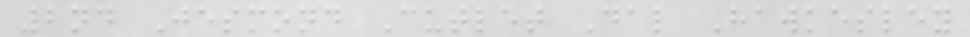2nd Jesmond Cutlet Dal Hawkesley
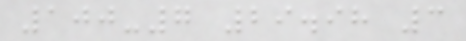100-7 29.98 3
